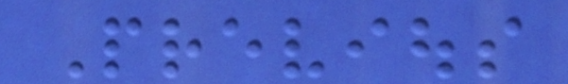Previous
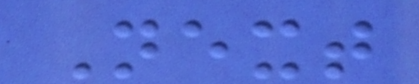Next
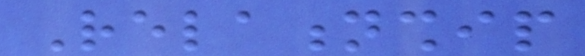Relationship
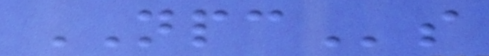NPCs
